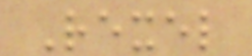Rexel
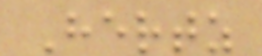Hertz
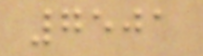7501
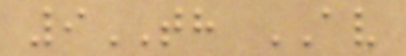9TH AV
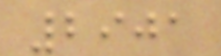2901
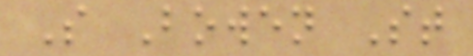S Bowen St
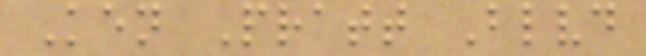Ken Pratt Blvd
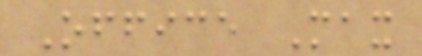Office Max
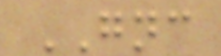GNC
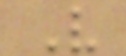V
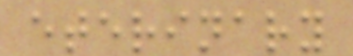eterinary
